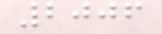2006
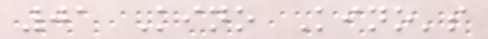01 Kino Kino's
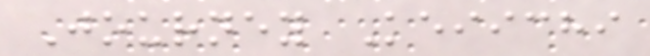Journey Keiichi
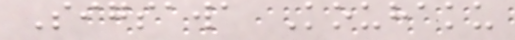Sigsawa Kouhaku
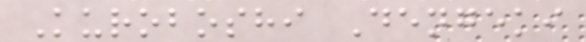Kuroboshi Dengeki
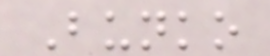Bunko
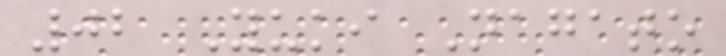02 Yuki Nagato
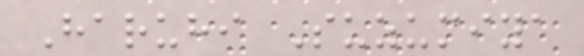Haruhi Suzumiya
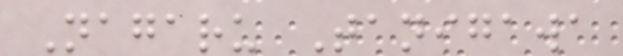Nagaru Tanigawa
